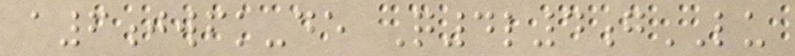a6jwfk-de Q4l4gLU
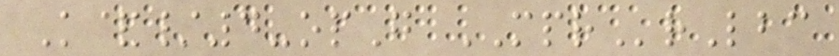K&/4-opG MPRrLbc
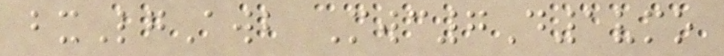bxLgAwb Mwc7D1vmo
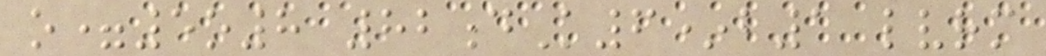o=5o8 82dK6*b1 lvrm
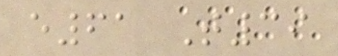e61 T39
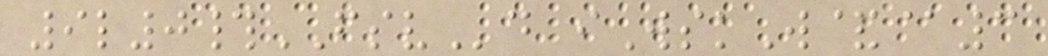9l0#FSVd iWskW&@3
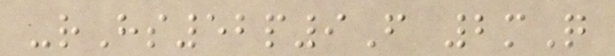-rHs52p9F 2mQ
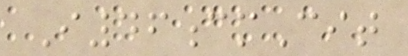I46cmCit
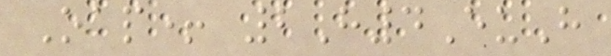Oap+ 2H4EuH
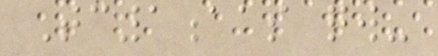Tc1aas qw-
